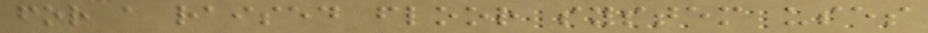for a raised floor system uses
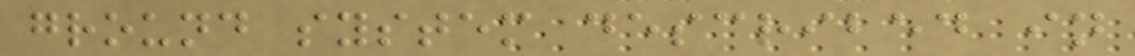ground system described in
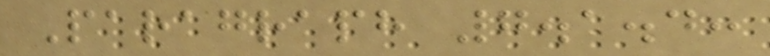Paragraph 7.1.4:
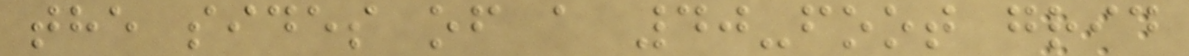the sides of a 40-foot grid
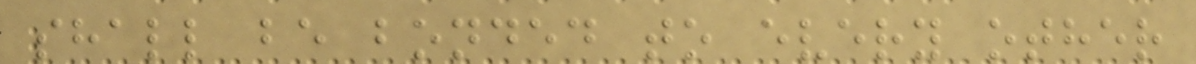shall be bonded to every other
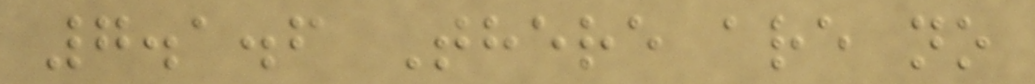7.1.6 There are no
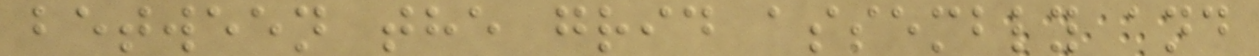between the grid assembly and
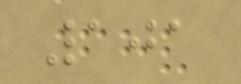101
